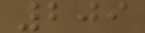209
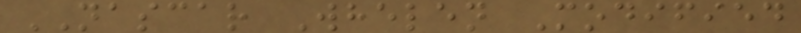NASCAR Whelen Modified
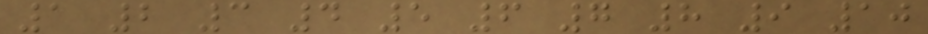1 2 3 4 5 6 7 8 9 10
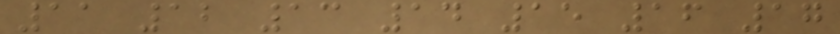11 12 13 14 15 16 17
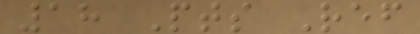18 Pts Ref
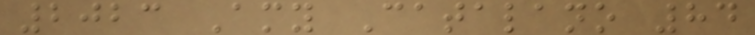2023 Amy Catalano 84
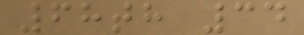68th 34
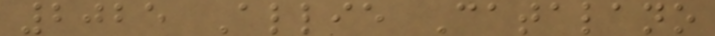2025 Allie Catalano
